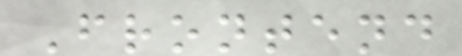Frontend
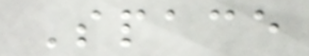Space
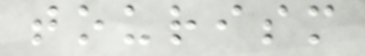tourism
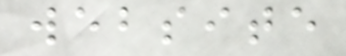website
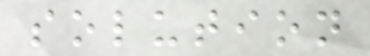solution
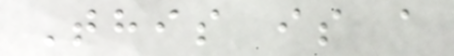This is a
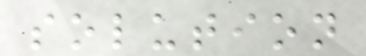solution
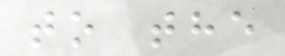to the
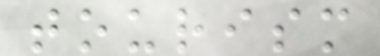tourism
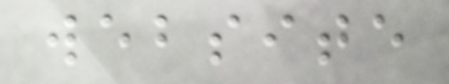website
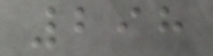298
